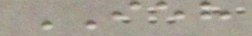IEH
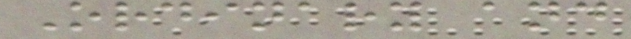Ordinary and
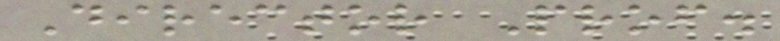Director Prof.
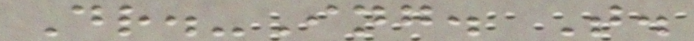Dr.-Ing. T.
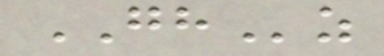GHz
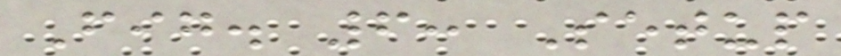Fig. 6: Setup
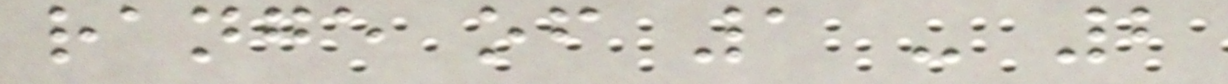range of 1 - 2
